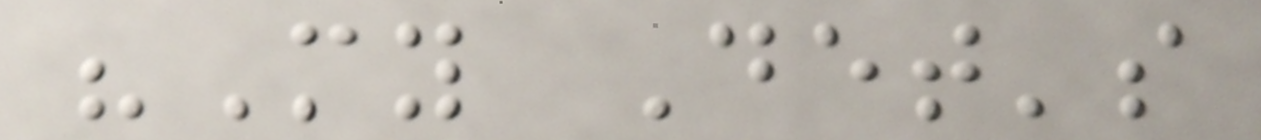"My Det's
